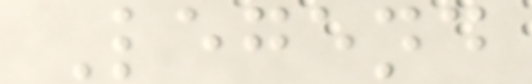Legend
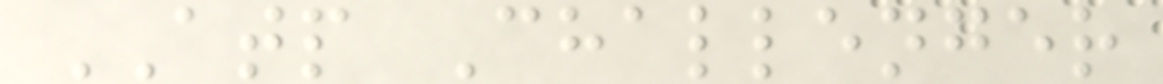ATP Challenger
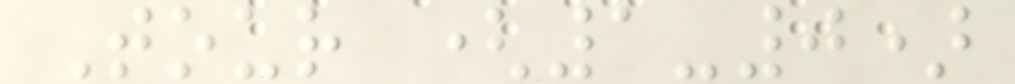Tour (1-0)
